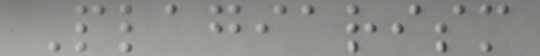Plagiarism
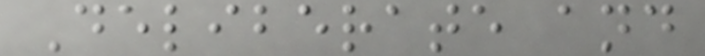Deliberate and
